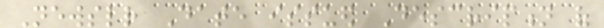Newsletter Date issued Description of
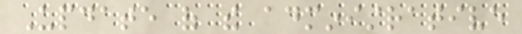Update of the administrative
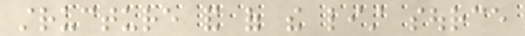structure and of the list source
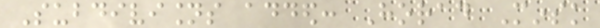Subdivisions added: Horad Minsk
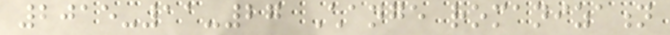2015-11-27 Change romanization
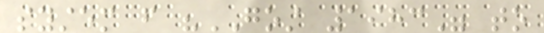system from "GOST 1983" to
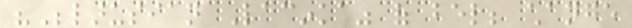"Belarusian Lacinka" of bel; change
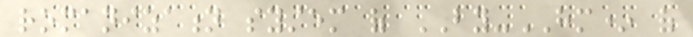romanization system of BY-HM* of
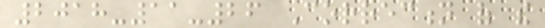2018-11-26 Correction of the
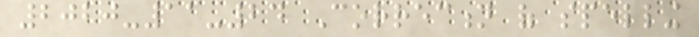2020-11-24 Correction of spelling
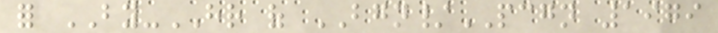for BY-HR of BGN/PCGN 1979
